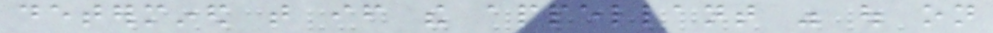determined that if the appellant was out on
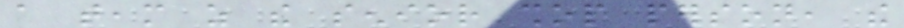a team as the senior shop person, the
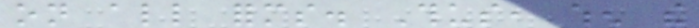on all forms. Thus, when the
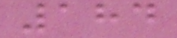184
